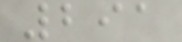291
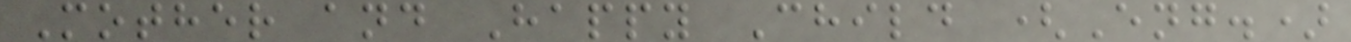Mother and Happy Child (Eng.)
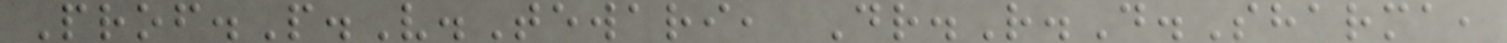Prof.P.V.Tewari, Dr.R.D.Sharma,
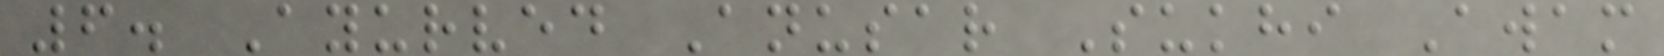6. Ayurved Anusar Sukhi Awam
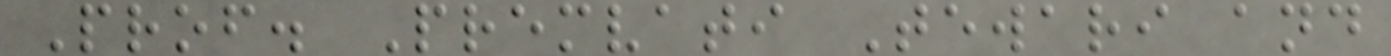Prof. Premvati Tewari and
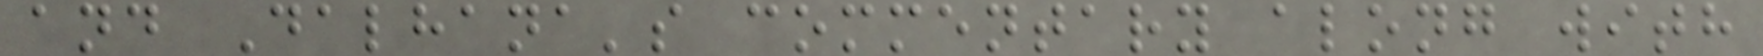and Dalhana's commentary along with
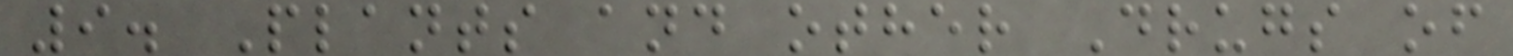9. Plants and other Drugs of
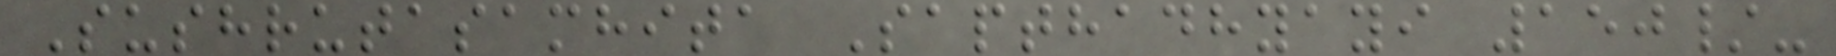Sushrutasamhita Sapthadhyayi 150/-
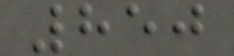850
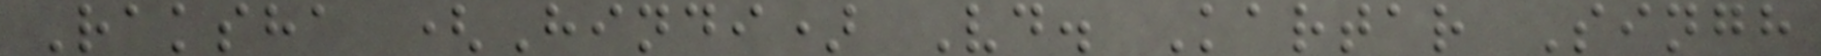Raksha (Hindi) Vd. Kartar Singh
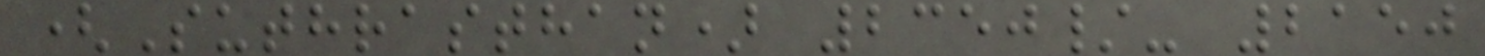(Suthrasthan) 2350/- 2150
